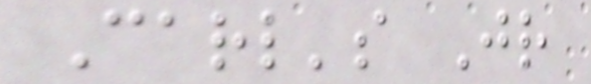Carl's Jr
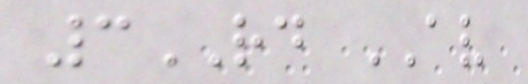3RD AV
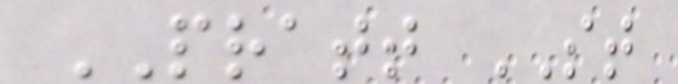PRATT ST
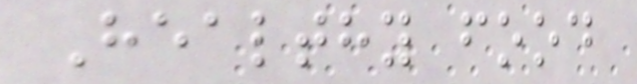Healthy food
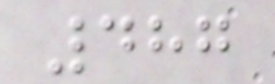487
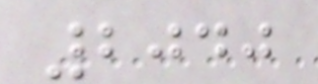2040
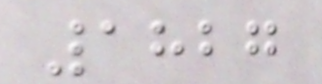1827
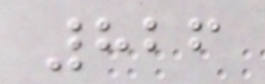826
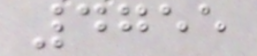4755
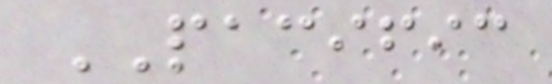PACIFIC
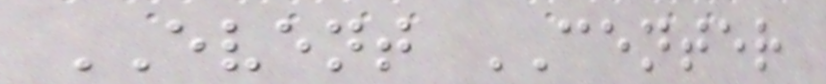EVENT CENTER
